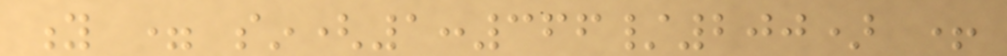y = sin(1:366/200) +
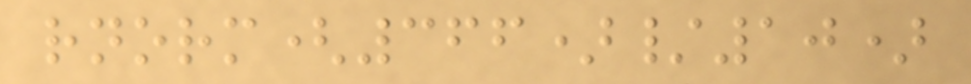rnorm(366)/10)
